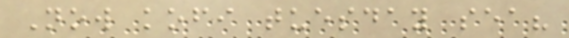Now kofi tuesday sea?
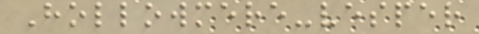Hollowmere-vesper
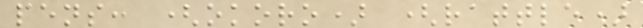pens: (okoro) (rattle)
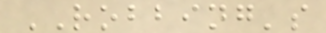ROBBING's
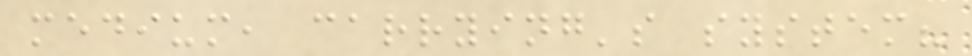medium, carrying's system?
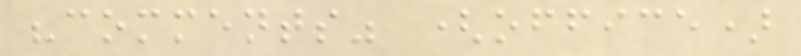"comments" (office)
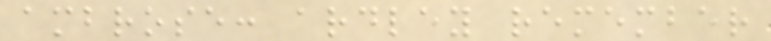ambrose: ardley remember
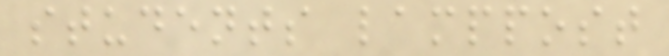students lamppost
